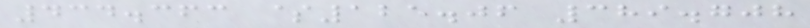434.363 $125.06 389.708
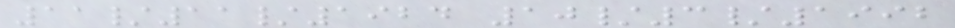11/11/1924 10/3/1992
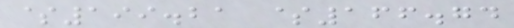$199.21 $166.74
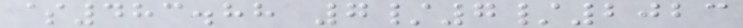$483.88 7/7/2023
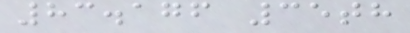83.176 35th
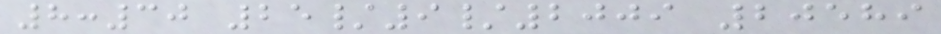8:30 25/9/2009 20589
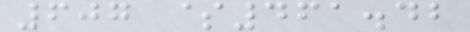607 $461.42
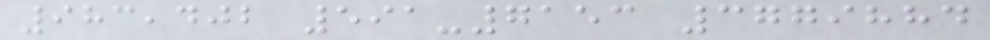983,402 591-7153 3779884
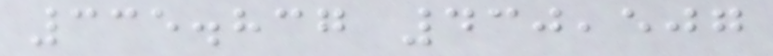335.837 430,507
